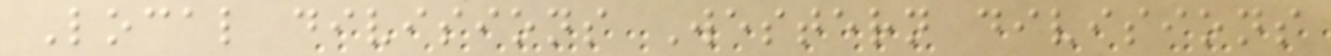Local divisions Western divisions
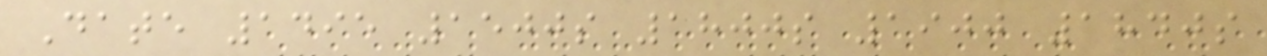Date 1495 1500s 1800s 1900 1840s
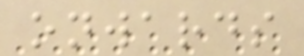onwards
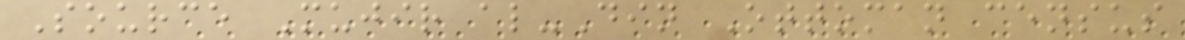Source Mujir al-Din Ottoman census
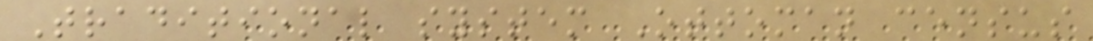Traditional system Ottoman census
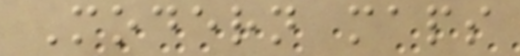Modern maps
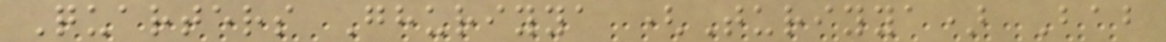Quarters Ghuriyya (Turiyya) Bab
